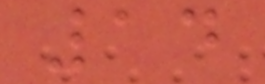14
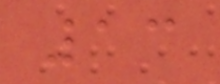13
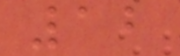12
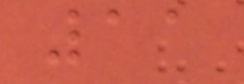11
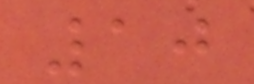10
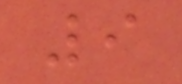9
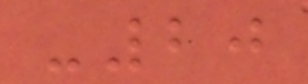-20
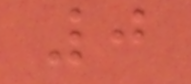0
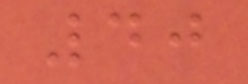40
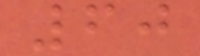60
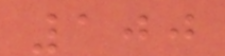100
